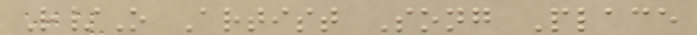R/O Artist Song Place
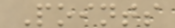Points
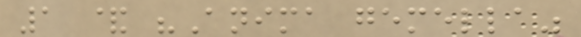1 & "Anima gemella"
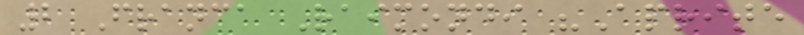2 Franca Raimondi "Aprite
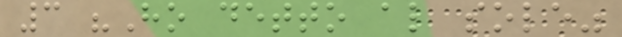3 "Ho detto al sole"
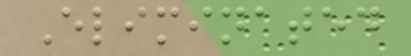Eliminated
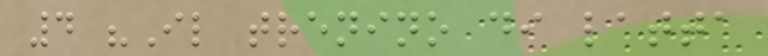4 "Il trenino di latta
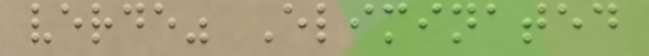verde" Eliminated
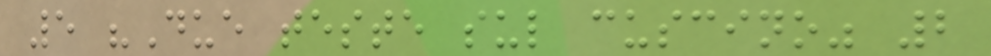5 "Due teste sul cuscino" 2
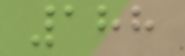188
